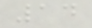14
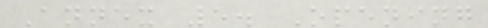Annex 5. Opening
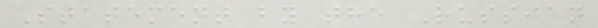Statement by the Russian
